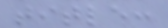title:
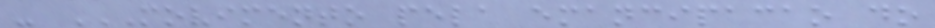- MOVIMENTO PELA EMANCIPACAO DO
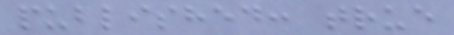published: true
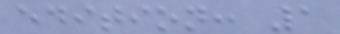edition: 1
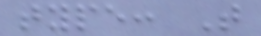type: T
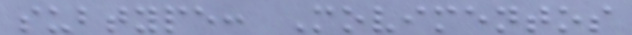subtype: Movimentos
